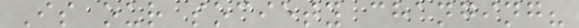Is our society changing?
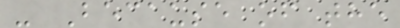- Because of the
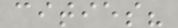cities?
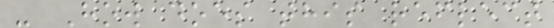- How does this reflect
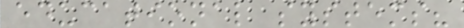educational systems?
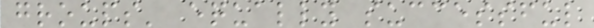groups' equally successful
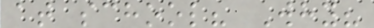at school? Why?
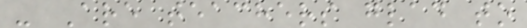- Are teachers glad to
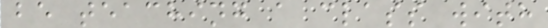be teaching a class with
